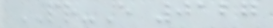PR-E 0127
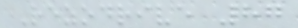Rezodrive 87
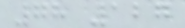78 127
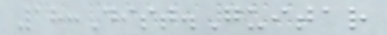18:Dist.Guitar
